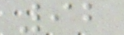92
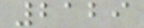2129
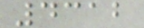4312
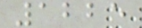1225
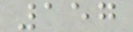157
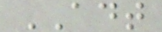ADT
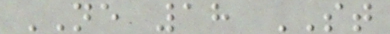NE 18 ST
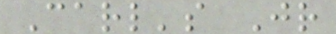Carl's Jr
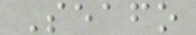Seafo
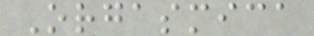Orgasmica
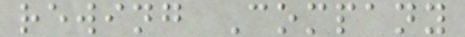rewing Company
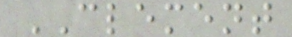CLEMENT
